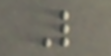L
